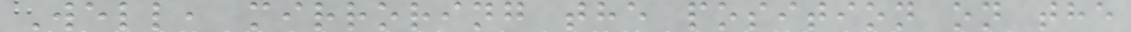Well, mirroring the position on the
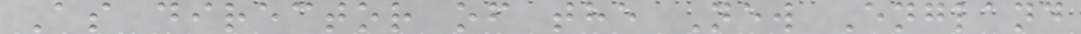As director of the New England
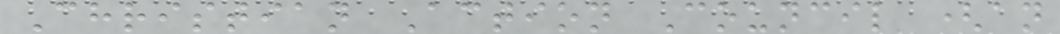Christian Action Council (an
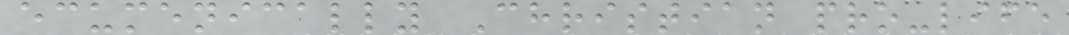ecumenically Christian pro-life
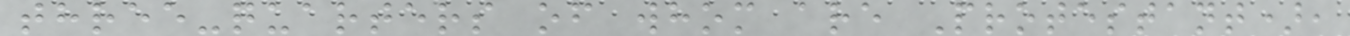three-quarters of whom are Protestant),
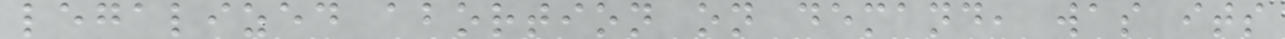legalized abortion on demand, was its
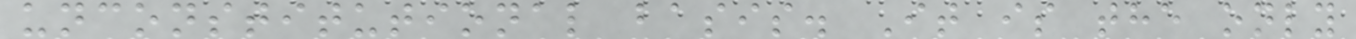unconstitutional basis. It is the only
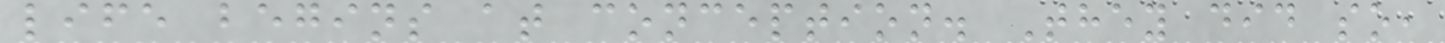life begins at conception. They did so,
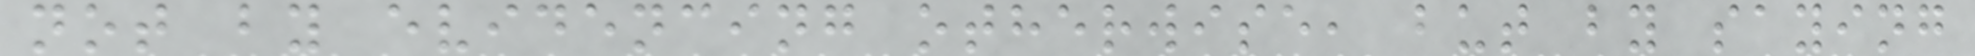not by evidencing otherwise, but by saying
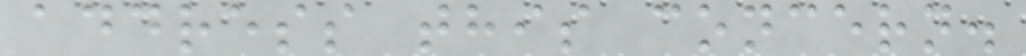address this concern.
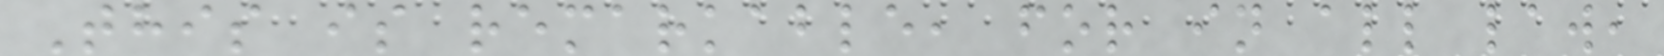This is remarkable, for in all law,
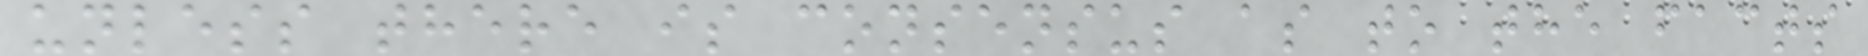unless there is consensus as to the facts
